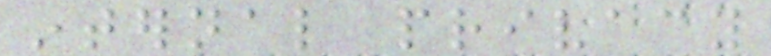internal privacy
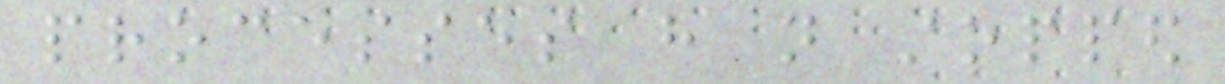processes have not stopped
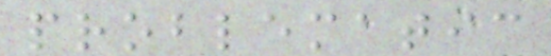problematic
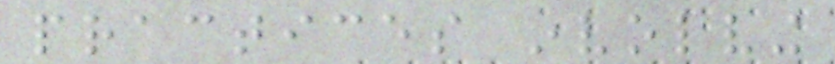practices involving
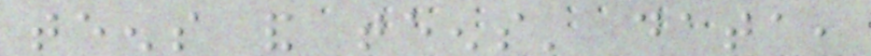teens and teens' data,
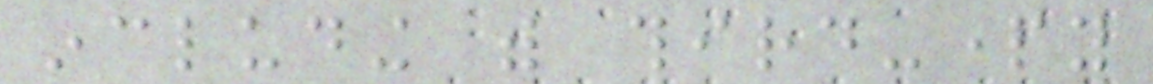including with third-party
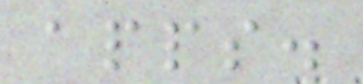apps.
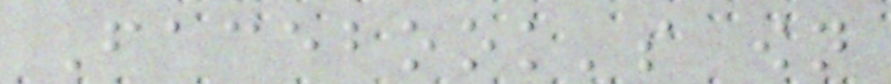Facebook's own
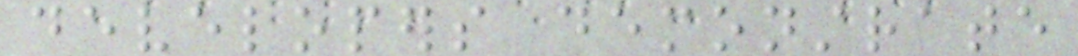developers demonstrate
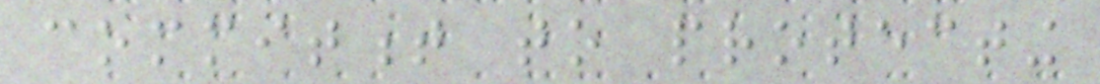commitment to protecting
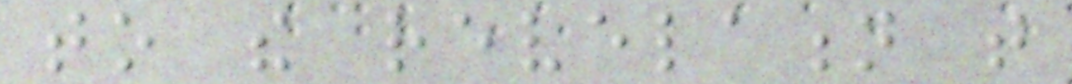to the revelation that
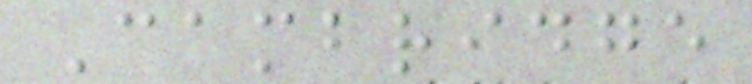Cambridge
